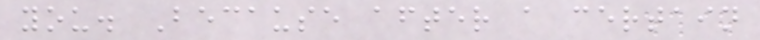you. Because after a certain
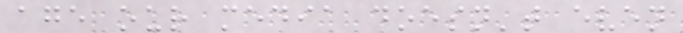age our media doesn't even
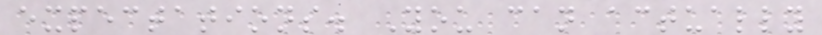expectations. You can actually
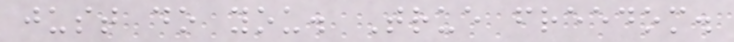just do you. True freedom.
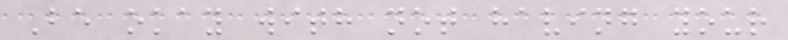Be okay with not having your
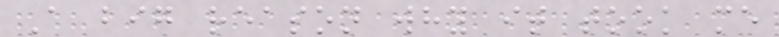A big reason why it took me
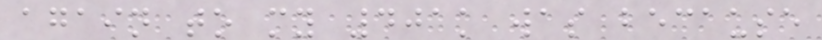again to my 401k was because
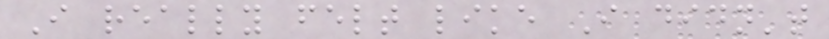I really felt like I didn't
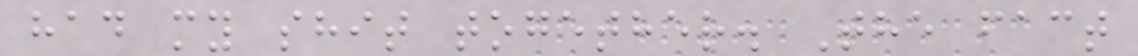had my shit together. The fact
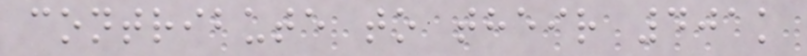contribute to their 401k
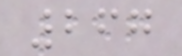267
